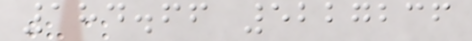184.66 5227236
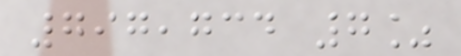797,734 7%
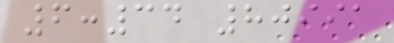6:34 80991
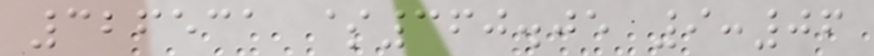326531 $360.05 9:06
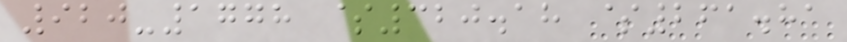920-1778 $320.18 $261.81
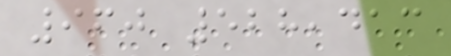960 528,413
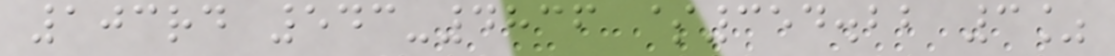103rd 543-4836 $354.22 3%
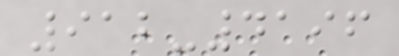912-4196
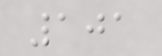101
